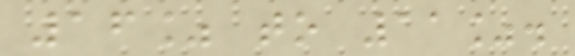16% to 11%.
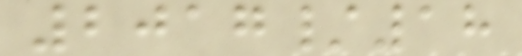2017/18
